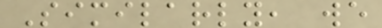Similarly, we
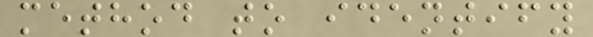method to identify
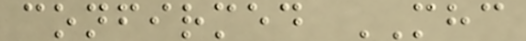confirmed MHC
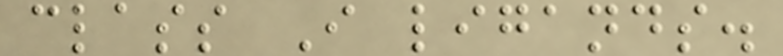class I ligands.
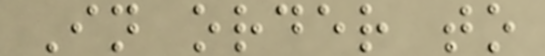In order to
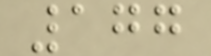177
